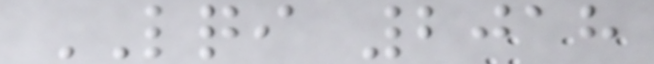LQI 2018
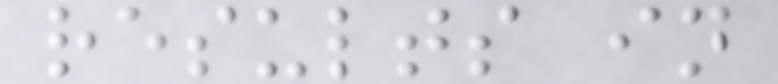results in
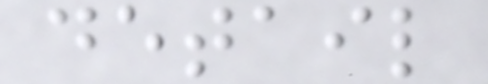detail
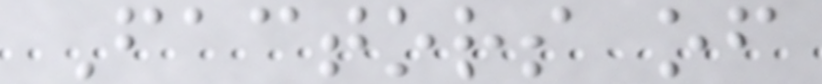Factors of
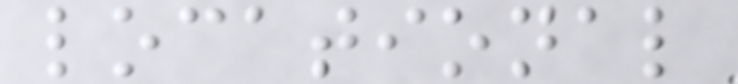locational
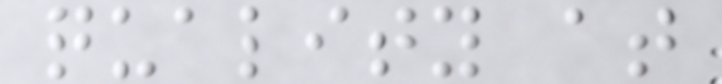quality at
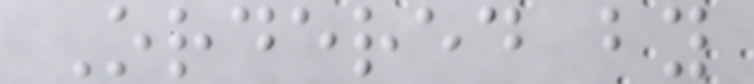Ordered by
